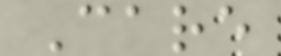Care
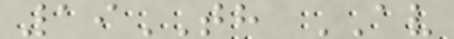19TH AV
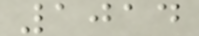1014
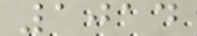1014
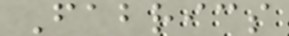Fabrics
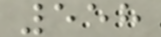558
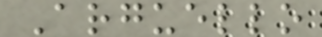Arguello
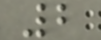2
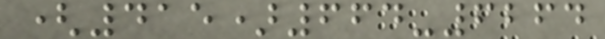(415)664-6264
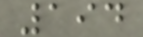194
